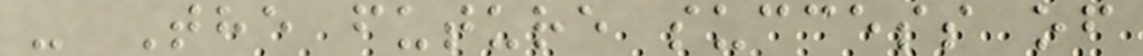- The future success of
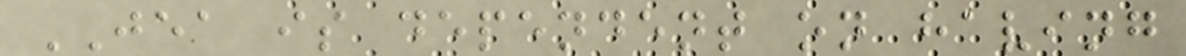JEA is dependent on having
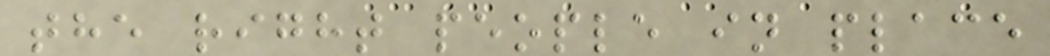the right people in place
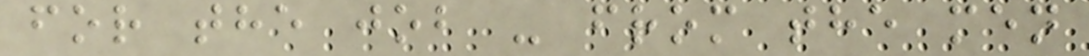for the job - from the men
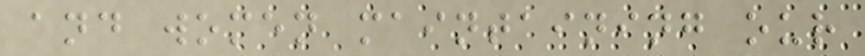and women maintaining our
